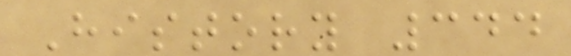History 344
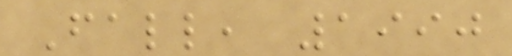Fall, 1990
